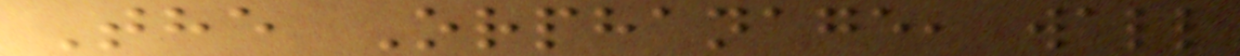The Orphanage, wall
